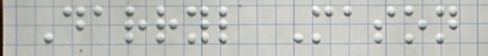Darryl Mason
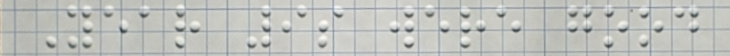Year 9s were good
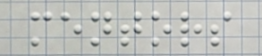mentors
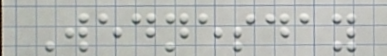Wednesday
